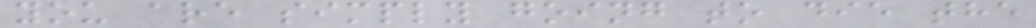you are simply going to die the
